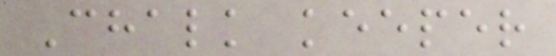Chalk keeper
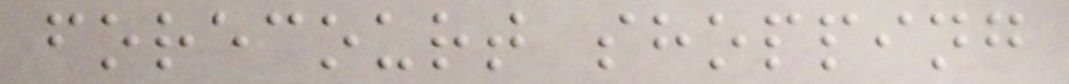forecourt shopping
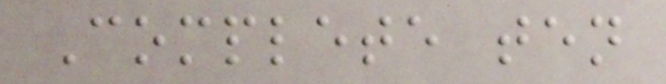Complete ten
